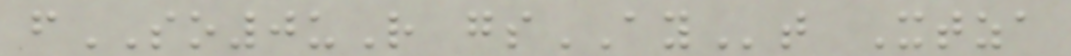fSO0uR gsAYt Xtza
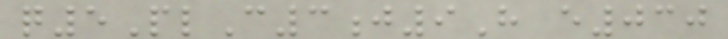q5PlC3j9H e030
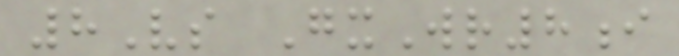8Vs GxWr8i
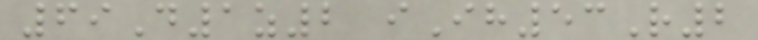69D1z2 iIh53R2
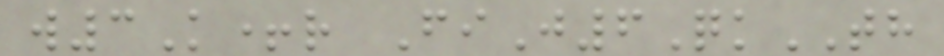w3K+r FiJ6QkTH
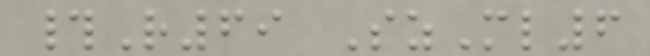#R69 SzMl6
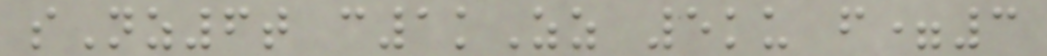sNz6t c1kZz 5ku f=3
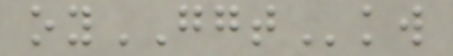oyGGTkw
